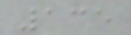135
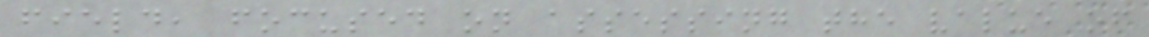field, focused on assessing the value of
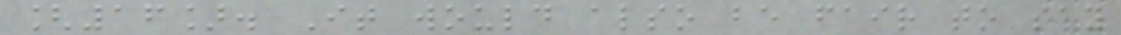[16]. It would also be fair to say
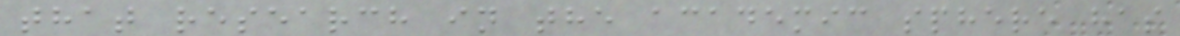that research in the academic sphere has
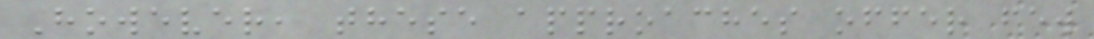However, these approaches offer few
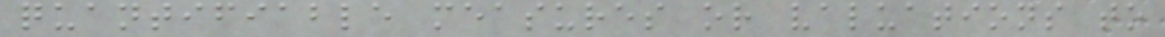quantifiable measures or valuations to
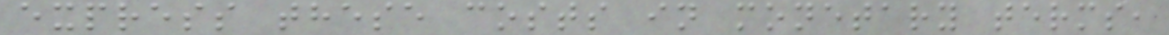express these costs in monetary terms,
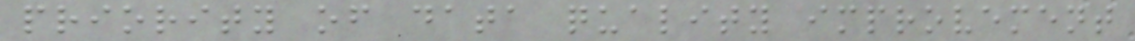priority of data quality improvement
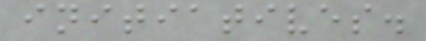initiatives.
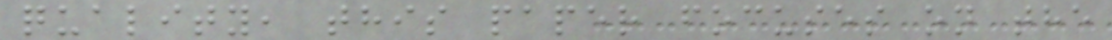quality, this paper focuses on the
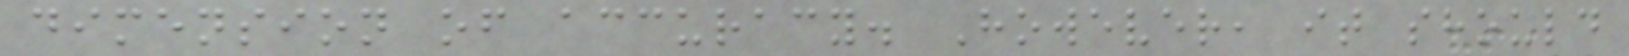dimension of accuracy. However, it should
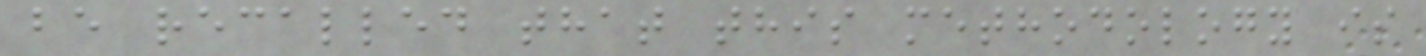be recalled that this methodology is
